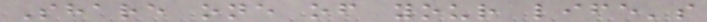Share one of your life's
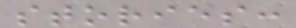stories:
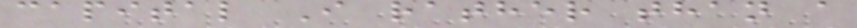capital I rather than a
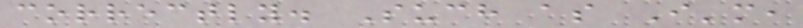correctly. Such as I'm,
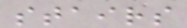stairs
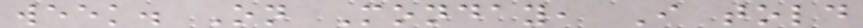week. On Monday, I told
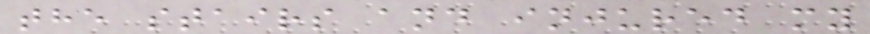the stairs and injured my
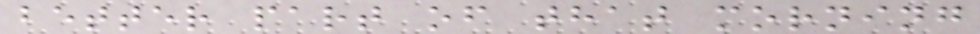better part of that morning
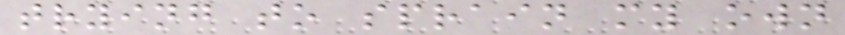trying to sprain my own
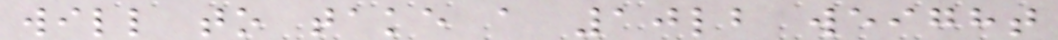will to take a 10lb weight
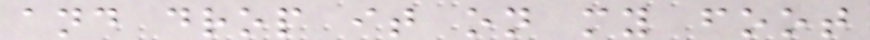and drop it on my foot
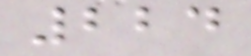224
